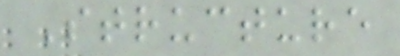Structure
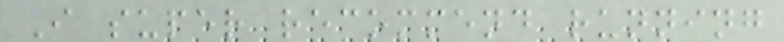I super recommend running
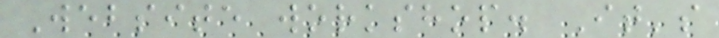Website workshop. It's
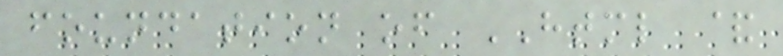foundation of HTML &
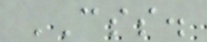CSS.
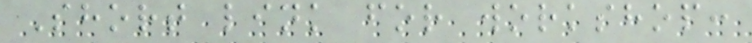Short link for workshop:
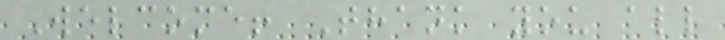Welcome! Thank you all
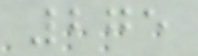275
